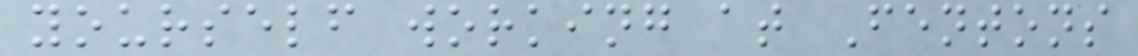yourself working at Fentons
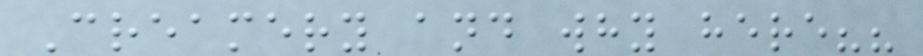Creamery and why here??
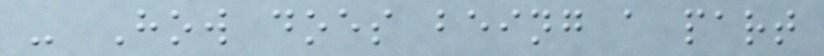- How does being a part
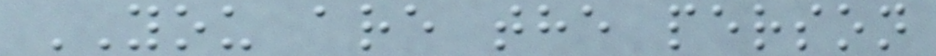YOU are the person
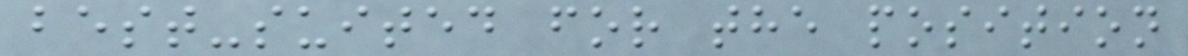best-suited for the position
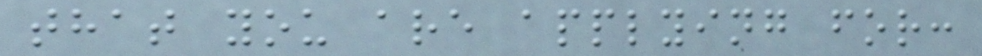that you are applying for:
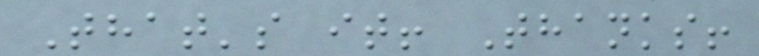That's it! Thanks!
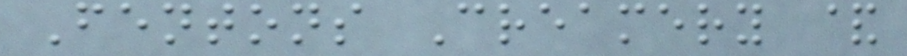Fentons Creamery &
